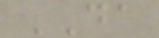DA
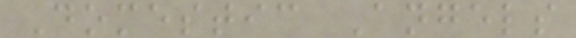Domestic Angels
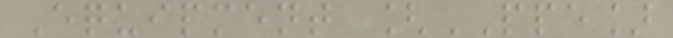Equipment [PPE]
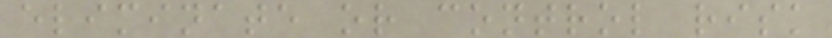eliminate or control risk
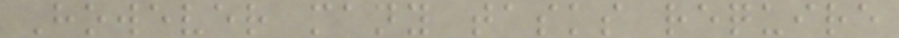However many tasks require
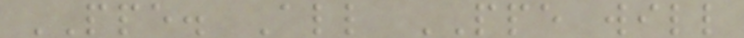PPE. All PPE will
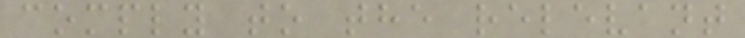comply to the relevant
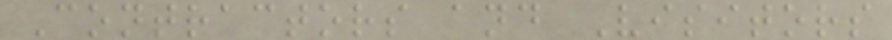Contractors and Visitors
